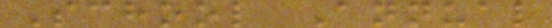School Annual
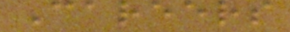Careers
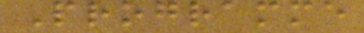Programme
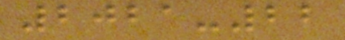2021-22
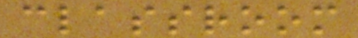classroom
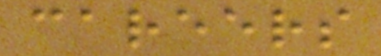careers
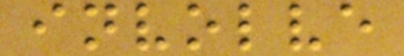involve
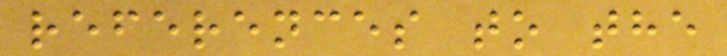references to the
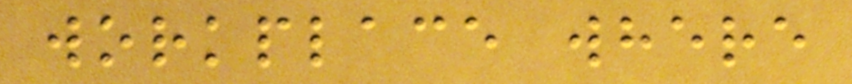workplace where
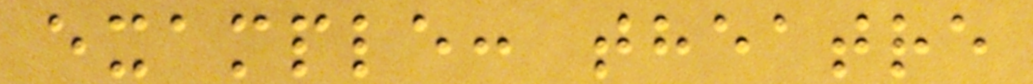example: theatre
